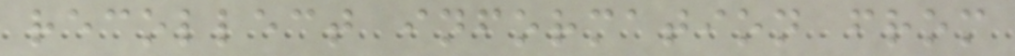recollect information from
